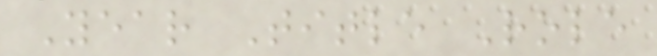Year Title Role
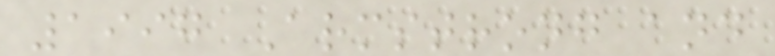1997 Armstrong and
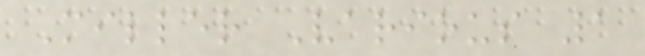Miller Various 1
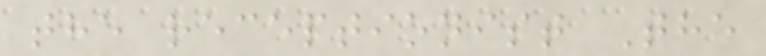the receptionist The
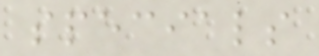specials
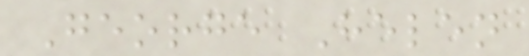George Helen
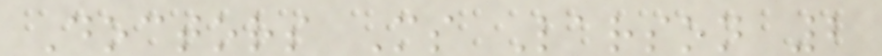Doctors Ms Larson 2
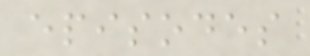episodes
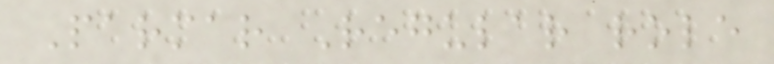Parmar Regular role
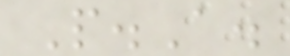P.A.
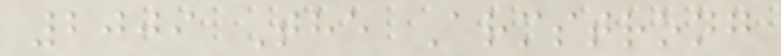2009 The Armstrong
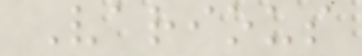Various
